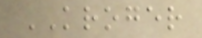KROGER
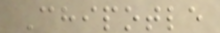Chipotle
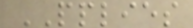PPLIES
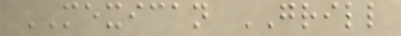MEXICAN GRILL
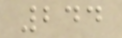244
